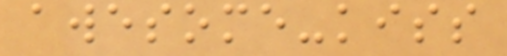awesome-kiss
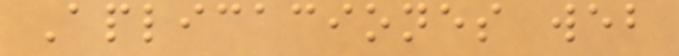Aplicaciones web
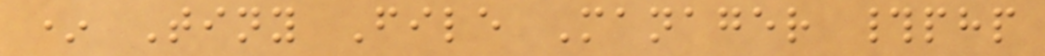* Tiny File Manager #php
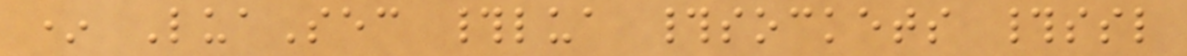* LuaSec #lua #sockets #ssl
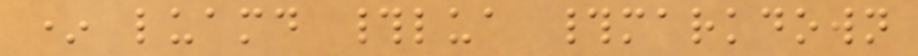* luamd #lua #markdown
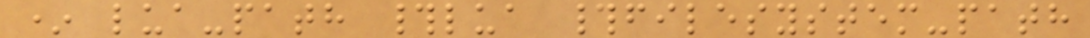* lua-path #lua #filesystem-path
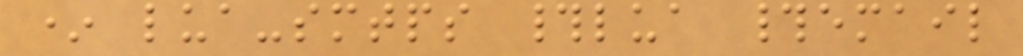* lua-smtps #lua #email
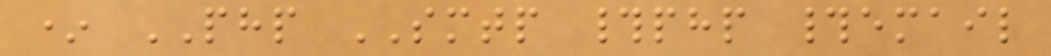* PHP SMTP #php #email
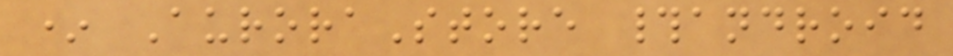* AuroraStore #android
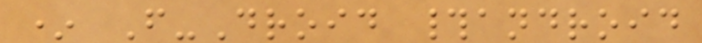* F-Droid #android
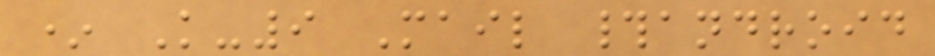* K-9 Mail #android
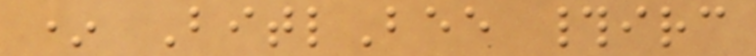* BitlBee #irc
